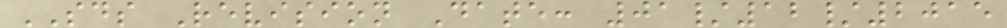SDS Revision Date: 01/12/2015
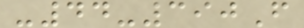-44-390F
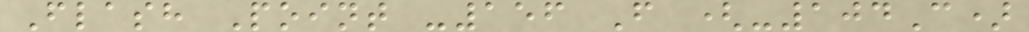Flash Point -156 F (-104C)
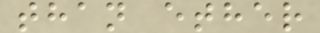than ether
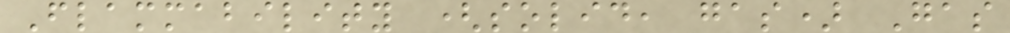Flammability (solid, gas) Gas
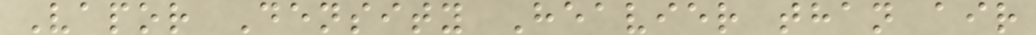Vapor Density Heavier than air
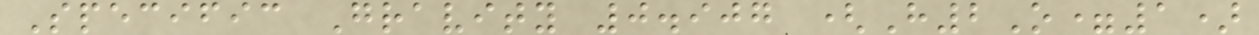Specific Gravity 0.907 (H2O=1)
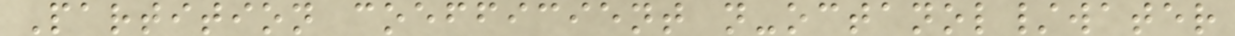Partition coefficient n-octanol/water
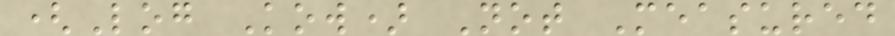(Log Kow) Not Measured
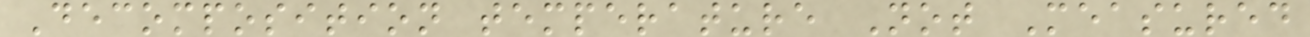Decomposition temperature Not Measured
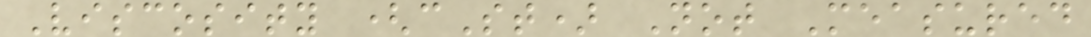Viscosity (cSt) Not Measured
